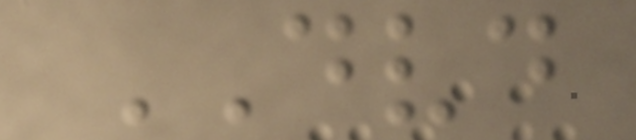DVD
